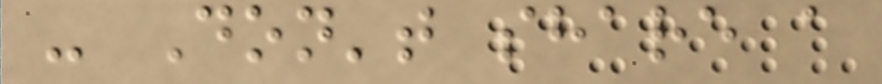- Don't share a
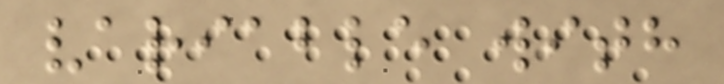variable with
